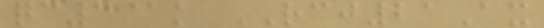qc3@k RCJ21Ax
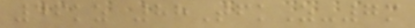46kz 88TfkZ-7m
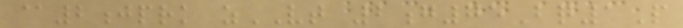@2jprk zVT 2g75Bq1P
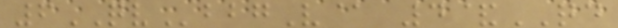6QVbbgV@ 4&QD
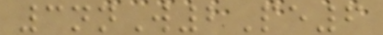3nnW2Pe6
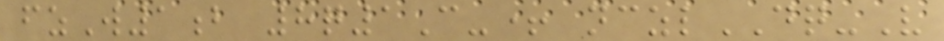fzW1b 8q1C-+ nczlDQ-V
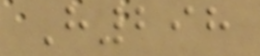H298
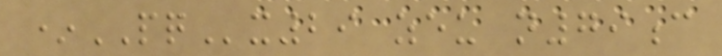*PQx29 zeu n79c
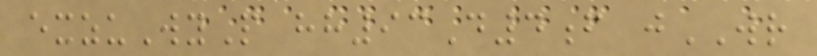exzuWyP hh93D4f jWR
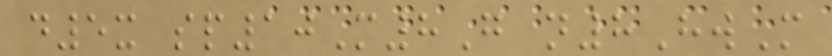d5x sp10M8G n8HwM
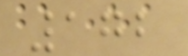172
